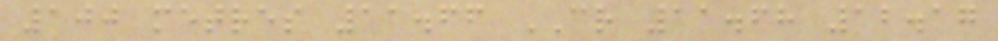100 metres 11.66 CR 11.68 12.17
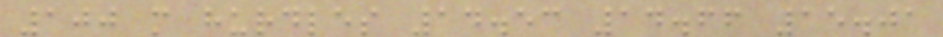100 m hurdles 14.53 14.66 15.01
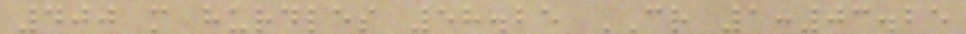400 m hurdles 58.25 CR 1:03.25
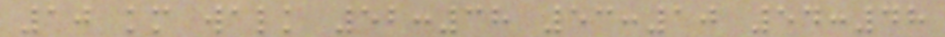10 km walk 52:38 53:10 54:48
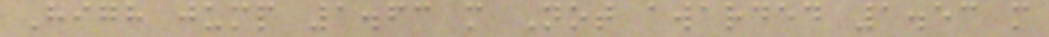High jump 1.63 m Not awarded 1.53 m
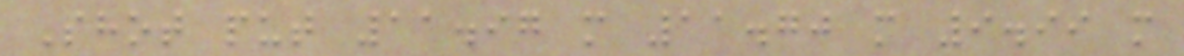Shot put 11.97 m 11.70 m 9.99 m
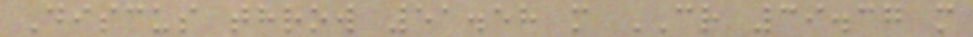Discus throw 51.58 m CR 39.37 m
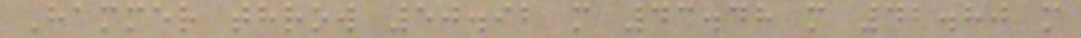Hammer throw 50.92 m 43.48 m 42.80 m
